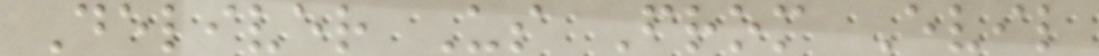Deliver Us From Evil
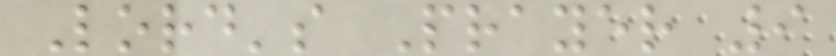Lord's Prayer 9
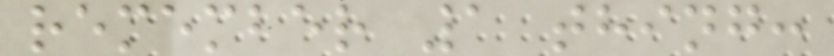remember 1 thing:
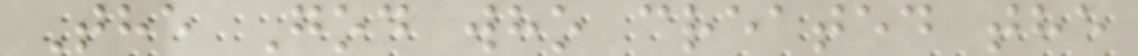The God who created the
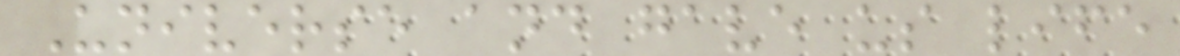Universe and gave us life
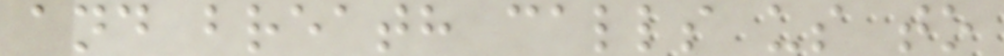and breath calls us to
